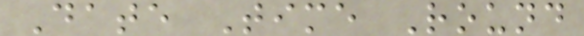Date Time Round
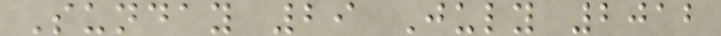Sunday 29 July 2012
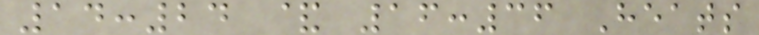14:24 & 16:36 Heats
